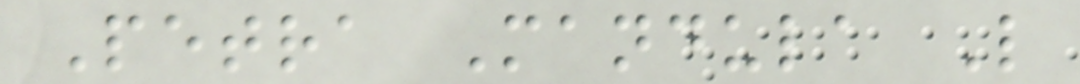Petra Mandula L
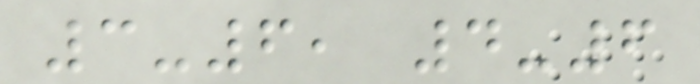3-6, 4-6
